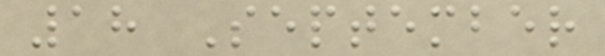18 September
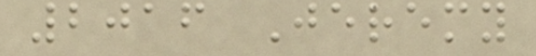2016 Jeremy
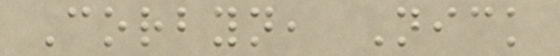Corbyn, Nick
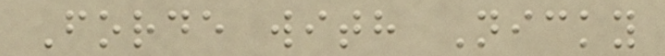Forde with Nicky
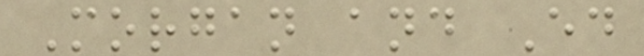Morgan and Ed
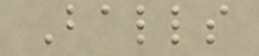Balls
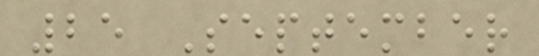25 September
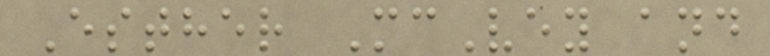Esther McVey and
